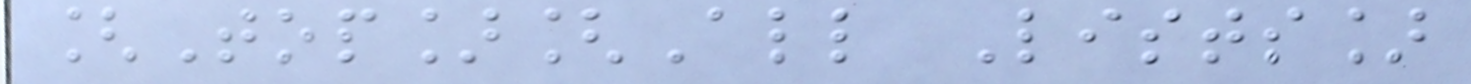[Top][All Lists]
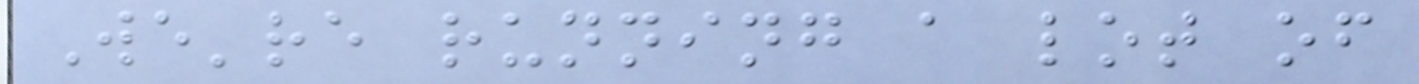We're running a lot of
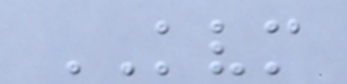KVM
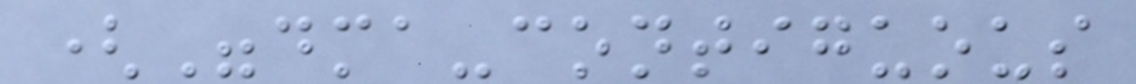("dma-contiguous
